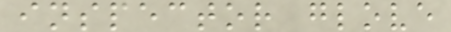inspector glove
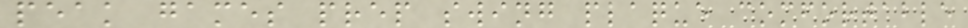peak games prep swing plaque comfortable
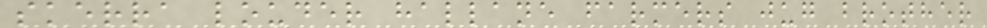skerra louder hallane farmers jug brother
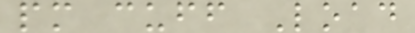pm cuff Load
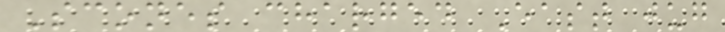Scones charged East jug
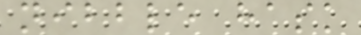nibble hask
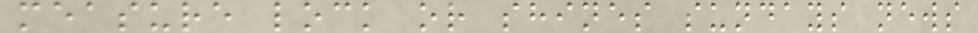measure lock or shines sundays news
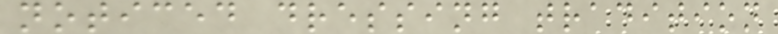noticed dressing tradition
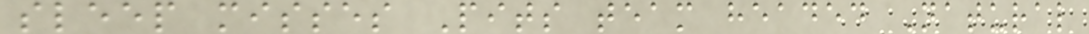sleep misses Pits team headed Natural
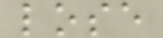lose
